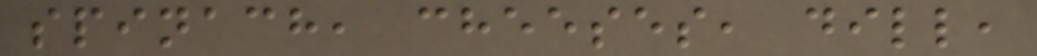spinach, cheeses, dill,
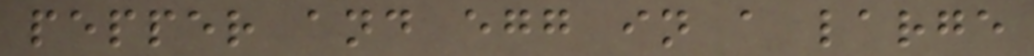pepper and egg in a large
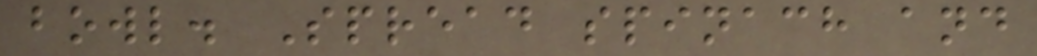bowl. Spread spinach and
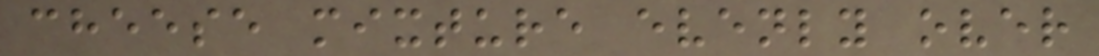cheese mixture evenly over
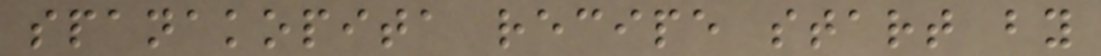spanakopita recipe start by
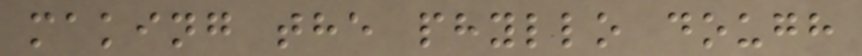making the phyllo dough
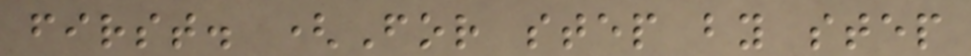first. (For step by step
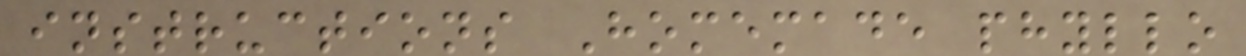instructions Homemade phyllo
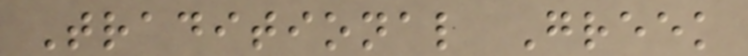Traditional Greek
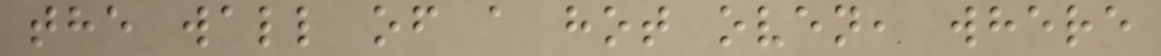the wall of a hot oven, where
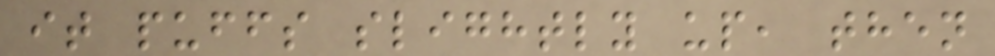it puffs slightly up, then
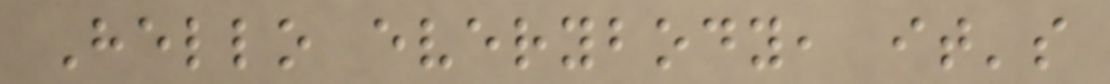Hello everybody, it's
